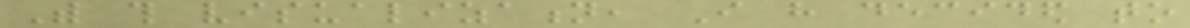With this visualization, I have decided to
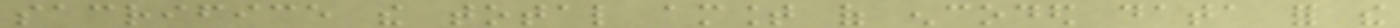sacrifice the total amount of encoded data for the
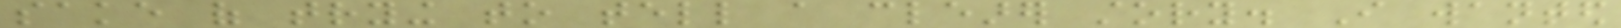sake of trying to tell a clearer story. I wanted
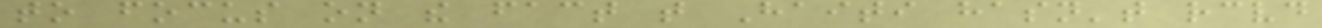to focus on the fact that Haiti hasn't received
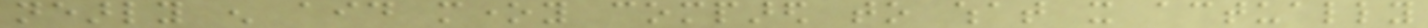nearly enough aid money compared to what it actually
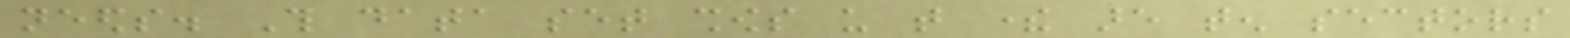needs. This data set shows us that there are ten sectors
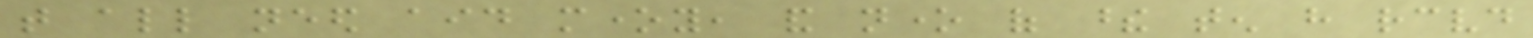that all need aid money, and none of these ten have received
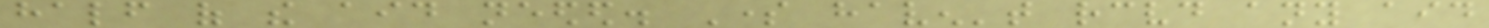half of the aid needed. Some haven't received any aid
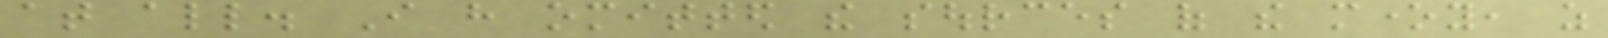at all. I have omitted the sources of the money, as
